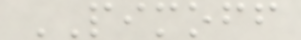PIMOFF
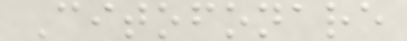Citofonare
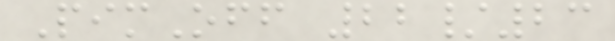PimOff 22/23
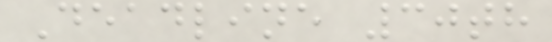Deadline 30th
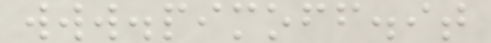www.pimoff.it
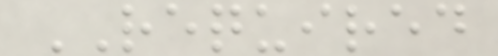REQUIRED
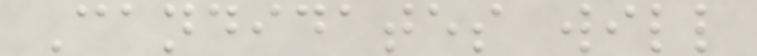Candidates will
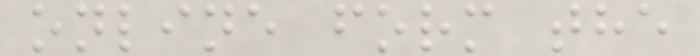online form the
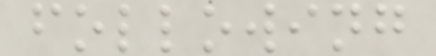following
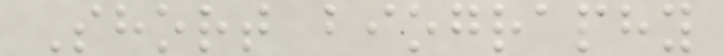Short biography
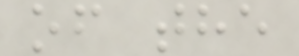of the
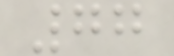77
